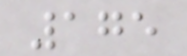175
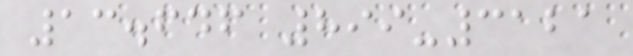13.646 899-3121
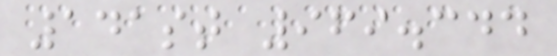141st 969.344
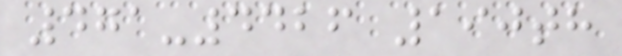471-4426 190th
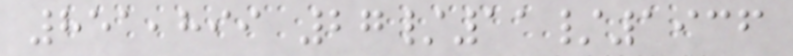851,899 27/11/1936
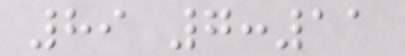89 7:11
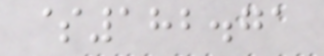$182.71
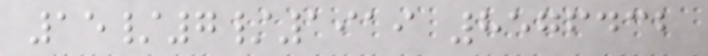15/7/1919 8576432
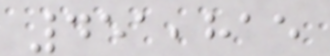451,815
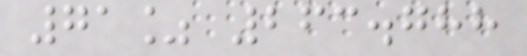71% 263.788
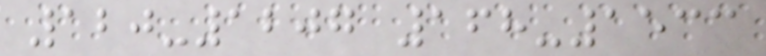120-1207 168-1533
